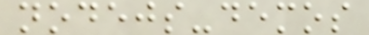nodejs-demos
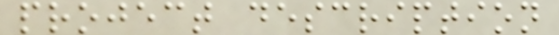project description
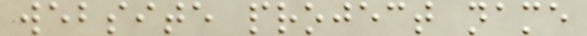website project name
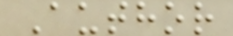Author
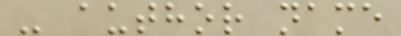- author name
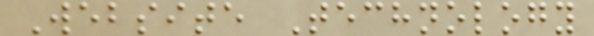Website Technology
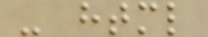- html
